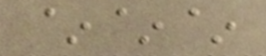~~~
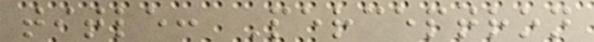title: Perceptron
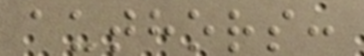authors:
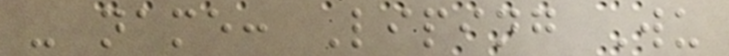- name: Liping Wu
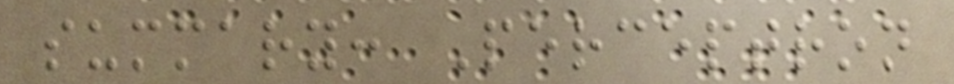summary: Perceptron
